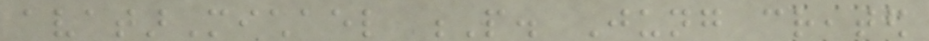avatarMichael P. Jung created
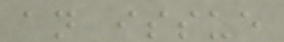an issue
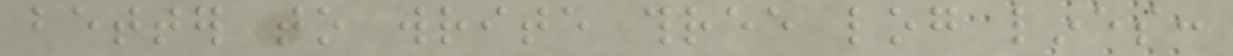better to write three log lines:
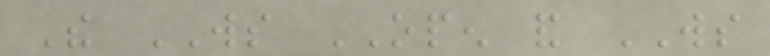The WS OPEN and WS
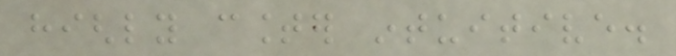highly counter intuitive.
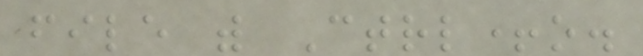file with Ctrl+o.
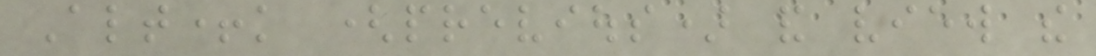Alt+k (previous) and view the
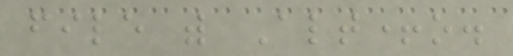file with Alt+o.
